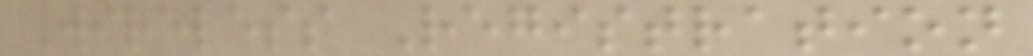Wireless Registration
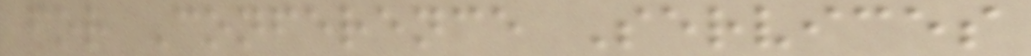for Conference Services
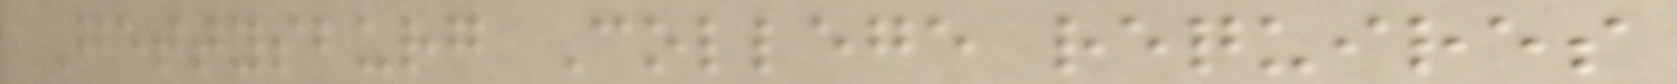Gettysburg College requires
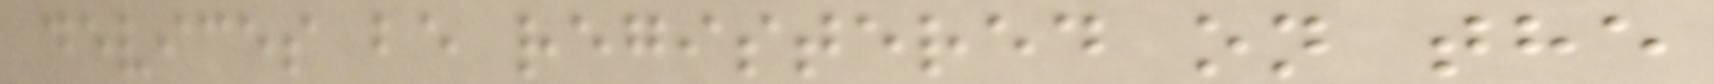devices be registered on the
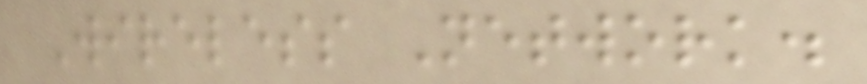Wireless Network.
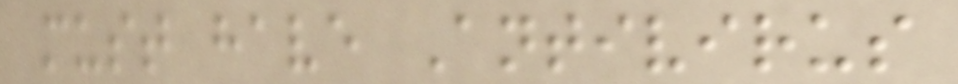must have Antivirus
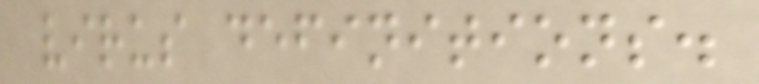virus definitions.
